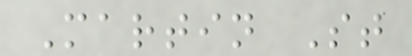Martin St
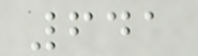641
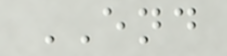END
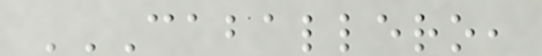CABALLERO,
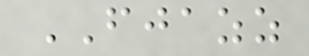FJAZZ
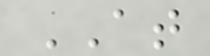AT
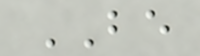BE
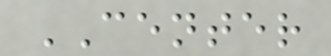CENTER
